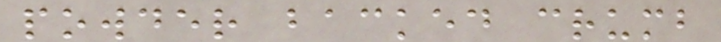powder backed crumb
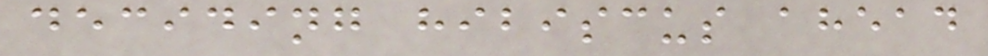deciding hibiscus ahead
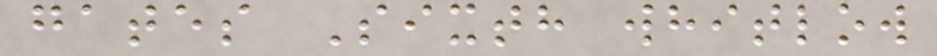gates Sixth whitlow
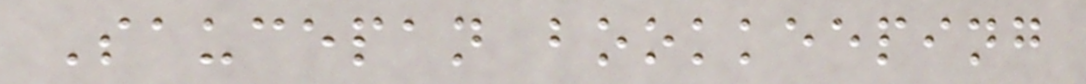Saucepan bookkeeping
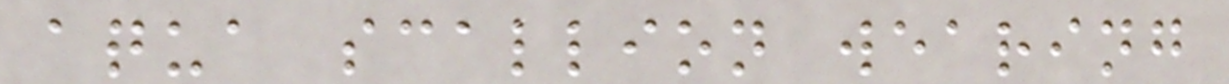aqua scallion wearing
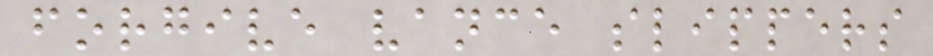forgive vance slippers
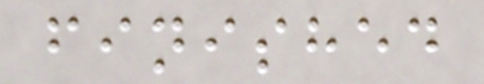finished
